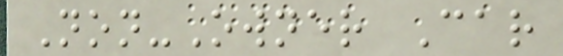Non-Owner Car
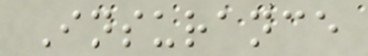Insurance
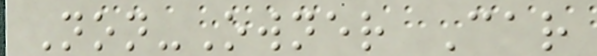Non-Owner Car
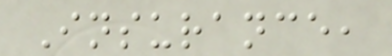Insurance,
